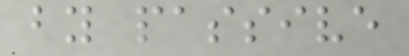by passive
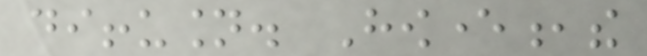diffusion. However,the
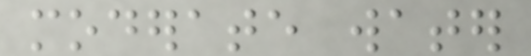moderate water
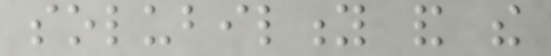solubility and the
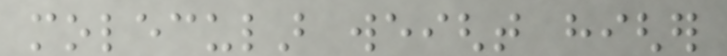molecular weight higher
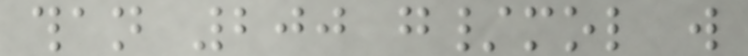than 200 g/mol will
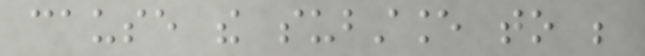cause the substance to be
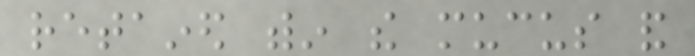retained within the mucus and
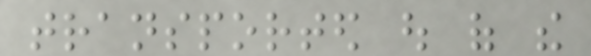transported out of the
